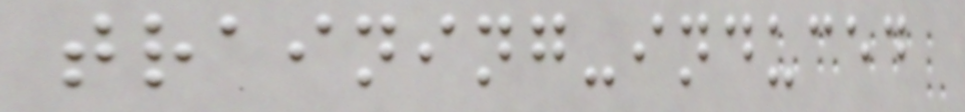training-induced
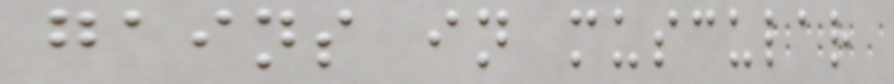gains in muscular
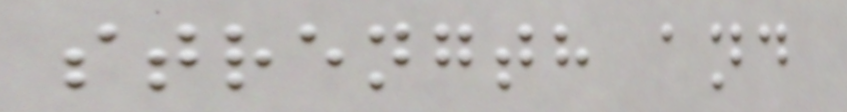strength and
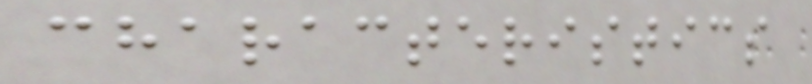characteristics
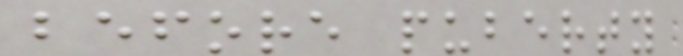before puberty
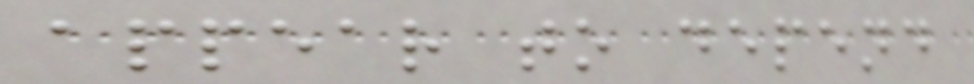appear to depend
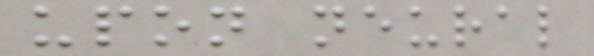upon neural
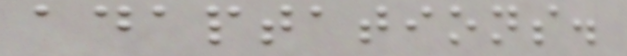adaptations.
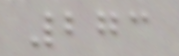273
